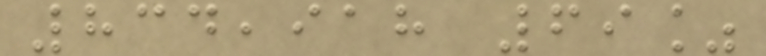834,918 69%
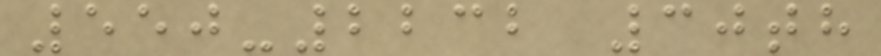550-2232 30th
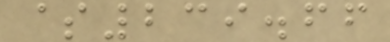$239.66
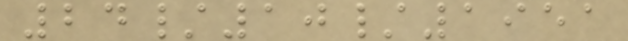24/10/1951
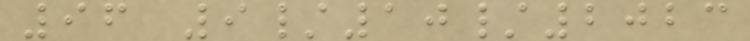96 9/10/2023
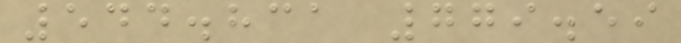544.831 779.59
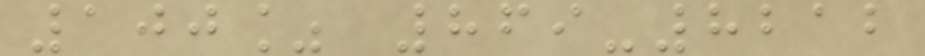100% 869-8212
